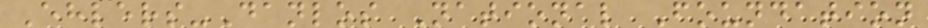Ehlers-Danlos National Foundation
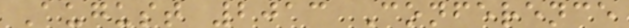August 2013 Conference
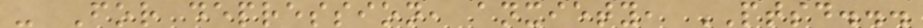- For depression, anxiety, PTSD...
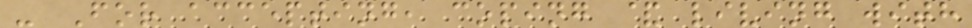- For accepting, coping & living with
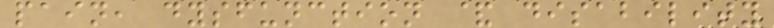pain, dysfunction & disability
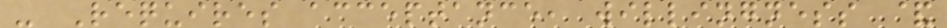- Requires acceptance, willingness &
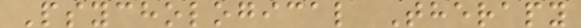Psychological Therapy
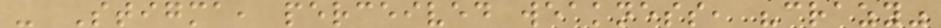- Stigma, perceived weakness, "crazy"
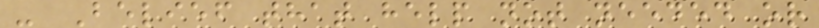- Belief that help not needed or
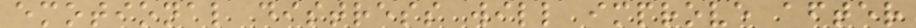emotional distress will improve after
